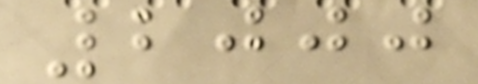2000
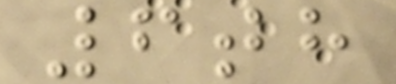6th
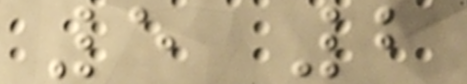5 2
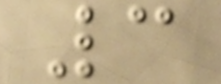3
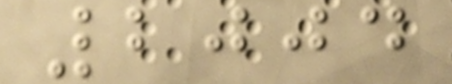2004
